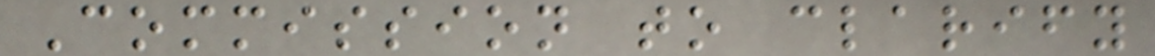Commission to clarify
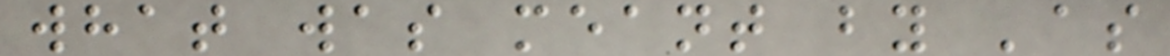what was meant by 'as
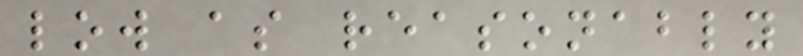low as reasonably
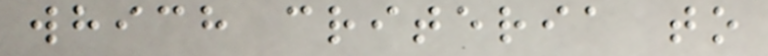which criteria to
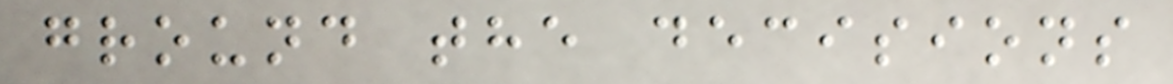ground the decisions
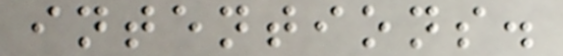intentions.
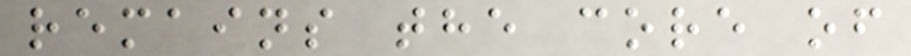remains the core of
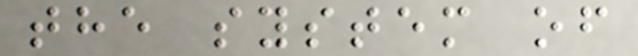the system of
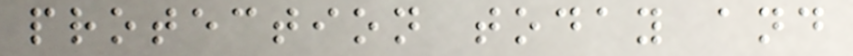protection today and
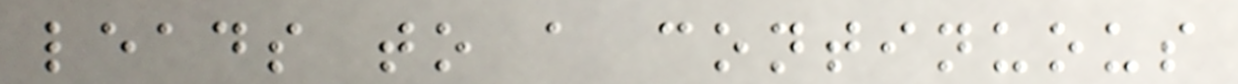leads to a continuous
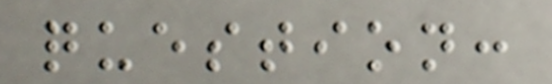question:
